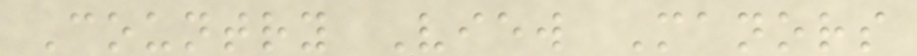Country View Manors
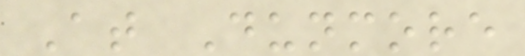At Dunmore
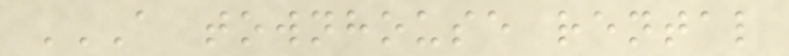A TOWNHOUSE RENTAL
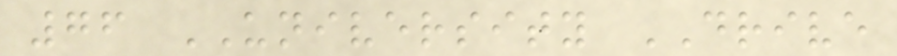76 UNIVERSITY DRIVE
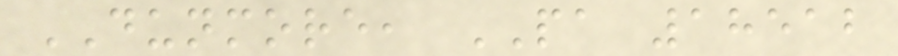DUNMORE, PA 18512
